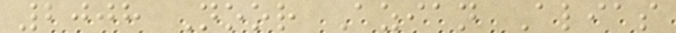2008 Noor Azian Alias
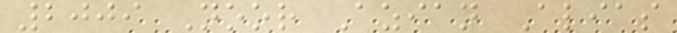2009 Noor Azian Alias
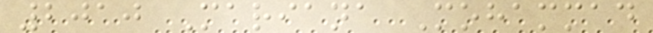2010 Mariana Mohammad
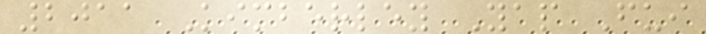2011 Kimberley Yap Fui
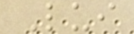Lui
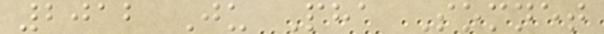2012 Ju Pha Somnet
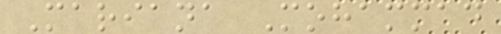Mariana Mohammad
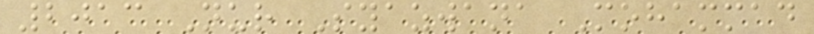2013 Nur Syazwana Mohammad
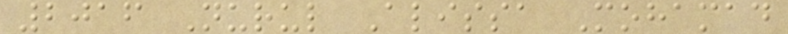2016 Nurul Alissa Mohamad
